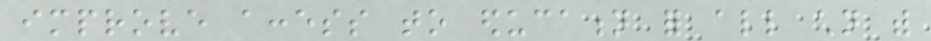improve access to education for all children with
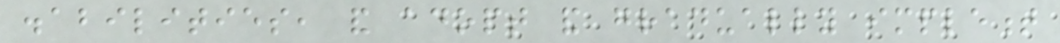disabilities, and adopt and gradually implement
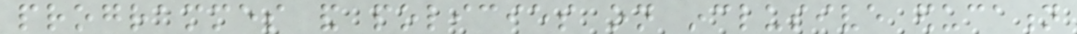programmes and policies on inclusive education
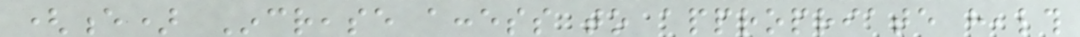(e) Increase access to appropriate health
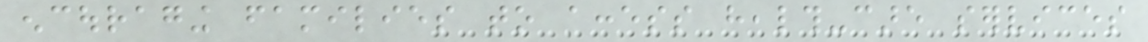encouraging families to access health-care services
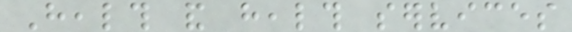Health and health services
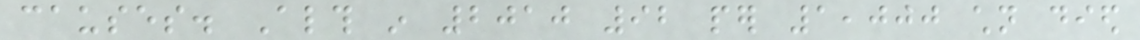causes. Although in 2010 92 per 1,000 children died
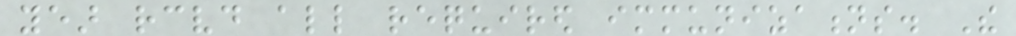year received all required immunizations. The
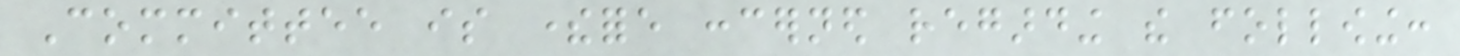Committee is therefore concerned regarding the following:
